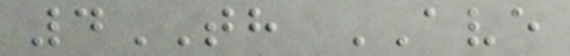4TH AVE
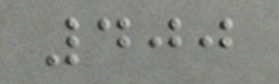400
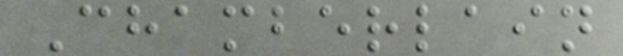Chamberlain
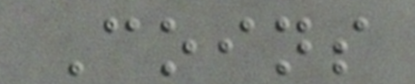Coins
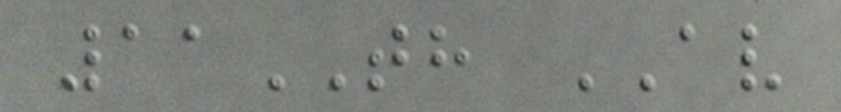11TH AV
